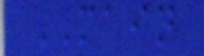MAIN
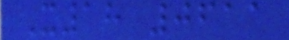X18 0611
